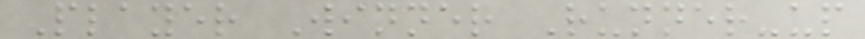Player Winner Runner-up
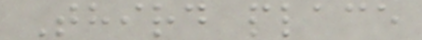Third place
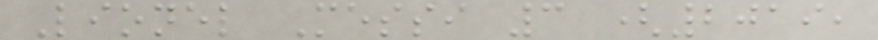Lionel Messi 3 (2019,
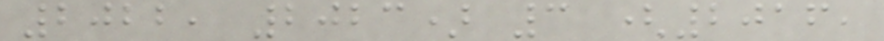2022, 2023) 3 (2016,
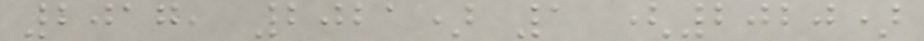2017, 2021) 1 (2020)
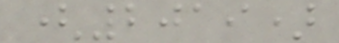(2019)
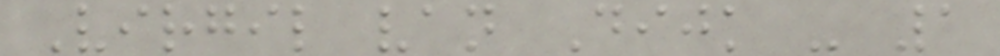Virgil van Dijk - 1
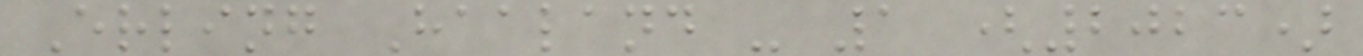Erling Haaland - 1 (2023)
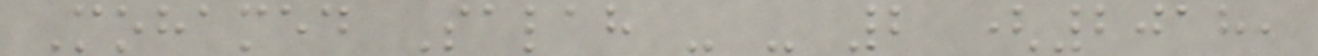Mohamed Salah - - 2 (2018,
